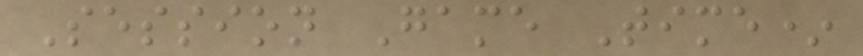Session Game Time*
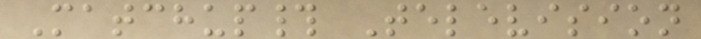Matchup# Television
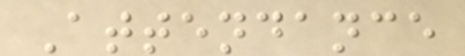Attendance
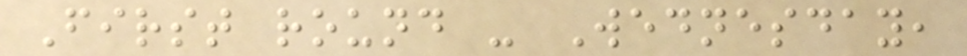First round - Wednesday,
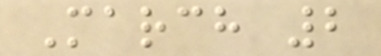March 2
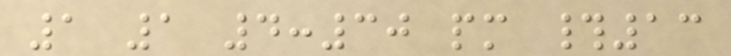1 1 4:30 pm #13
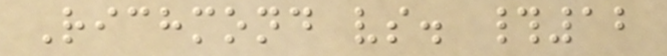Richmond vs. #12
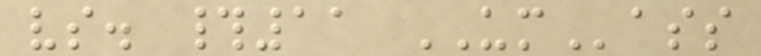vs. #11 UMass
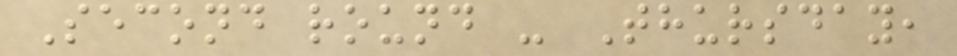Second round - Thursday,
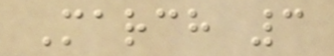March 3
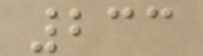233
